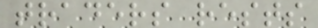traders rests
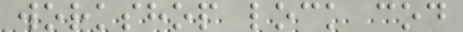workshop lock cod
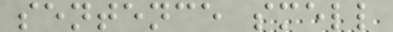sentence smell
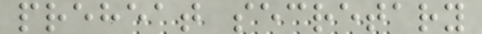preheat secretary
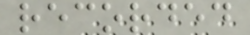recorded
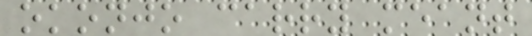okonjo carry meant
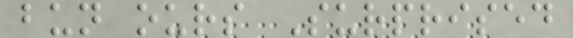bun ours Surprised
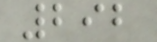292
